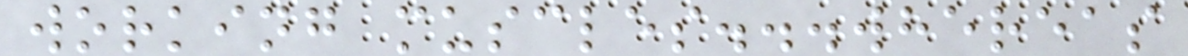working muscles...whereas
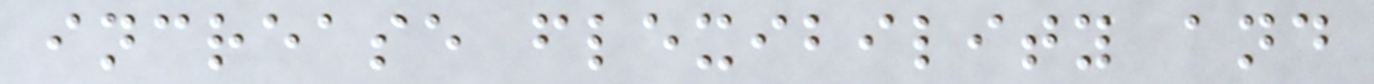increase flexibility and
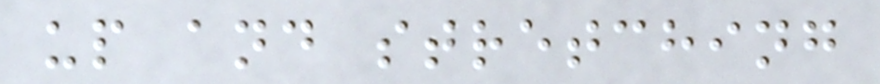up and stretching
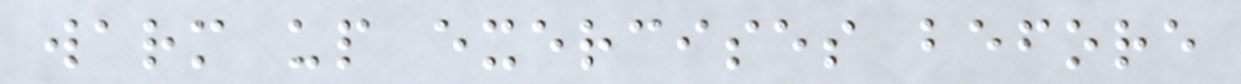warm up exercises before
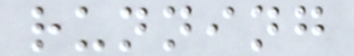running
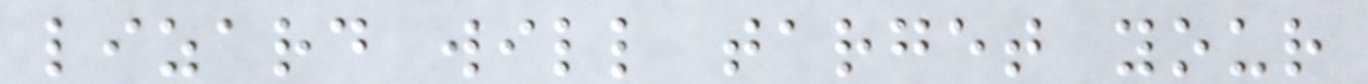lizard will target your
